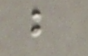b
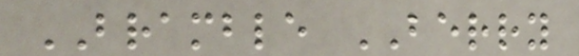BRAMBLE BERRY
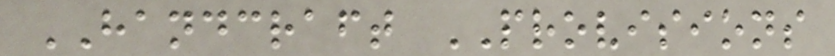HANDCRAFT PROVISIONS
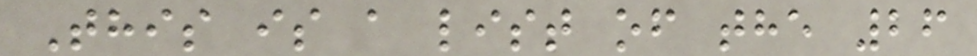This is a list of the 26
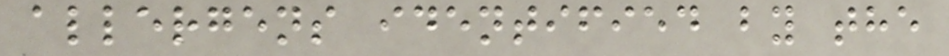allergens identified by the
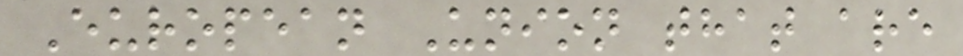European Union that are
